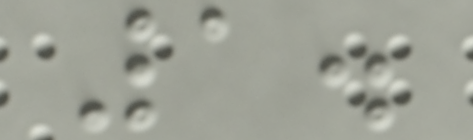1.
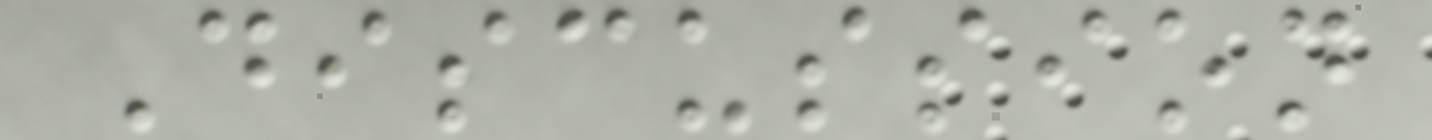Discussion
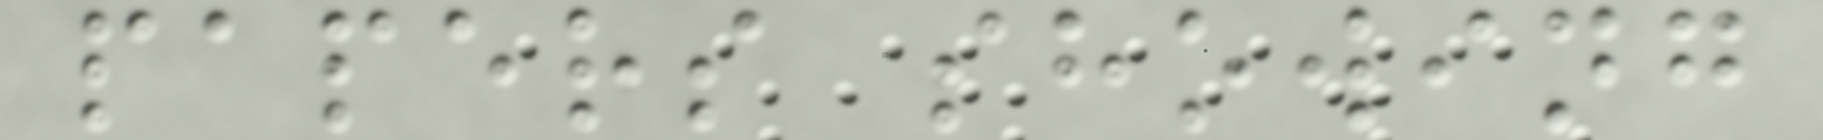papers showing
